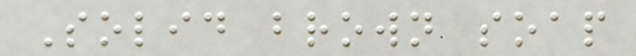Solid brown soap
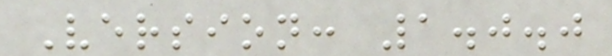Version: 1.0.0
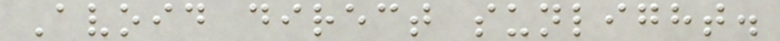Avoid direct sunlight.
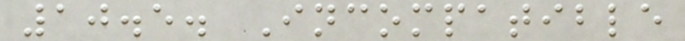10.5. Incompatible
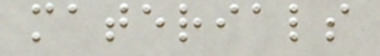materials
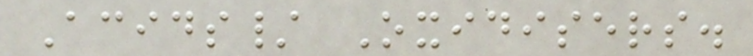Acids/ Oxidisers.
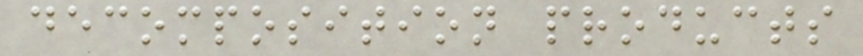decomposition products
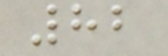82
